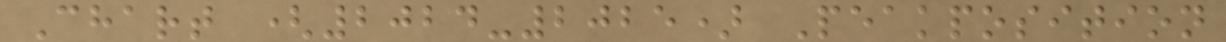Chart (2024-2025) Peakposition
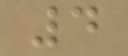4
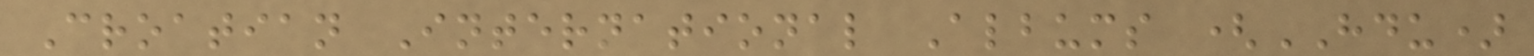Croatian International Albums (HDU)
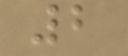2
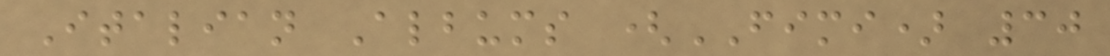Italian Albums (FIMI) 30
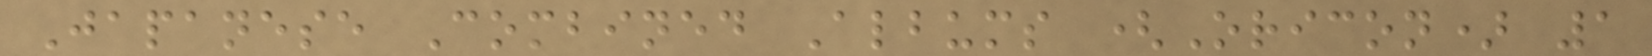Japanese Combined Albums (Oricon) 1
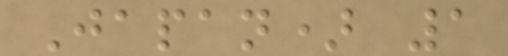Japan) 1
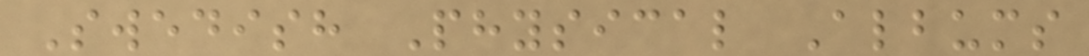Swedish Physical Albums
